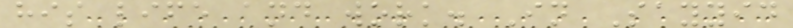his life and work. In Sayyid
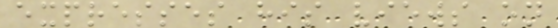expresses his views on
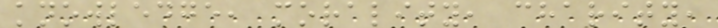knowledge, morality, charity,
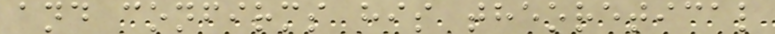and confirms his theoretical
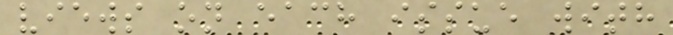views on each issue with
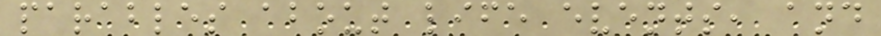parables about life events, and
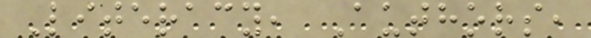Literacy, Authors,
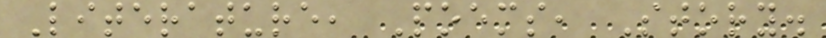Literature, Poems, Story.
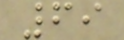69
